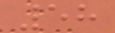58
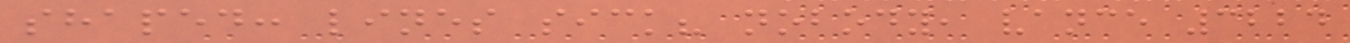shaped: lines sick? nobody, vance 3224
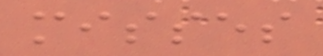misses
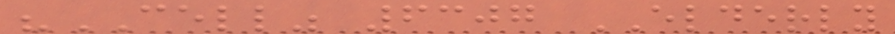"CELL" 6307 ELDERLY
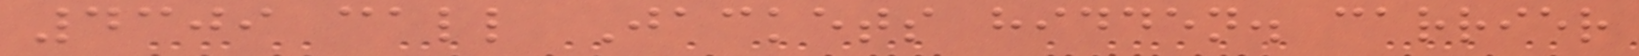4309 call Jackets hidden. carrier
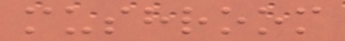mushroom
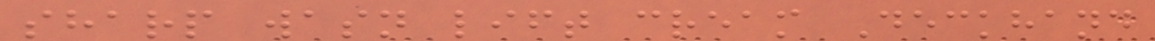sharp wasn lift cream Deckhand
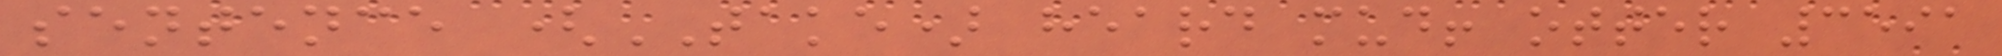sentence (TAKE) heard mud! otter 3591
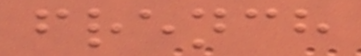french
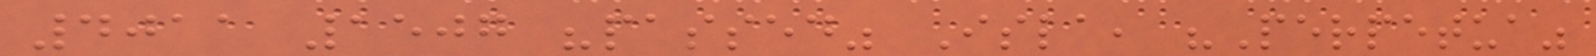4011 1507 "passed" Isla, "Perpetua"
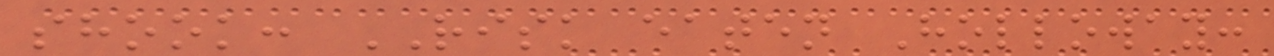shook: RISK eaten Holloway:
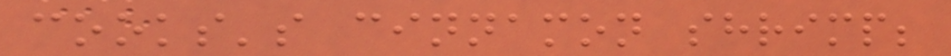cooks's cinnamon shrimp;
